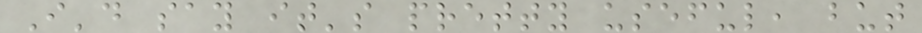I'd say it's pretty useful, but
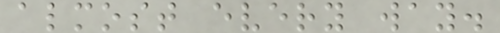almost every way.
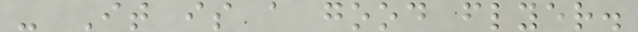- It is a good flyer.
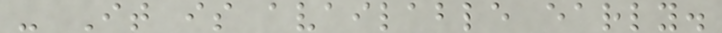- It is available early.
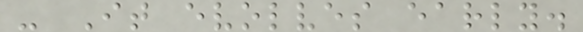- It evolves early.
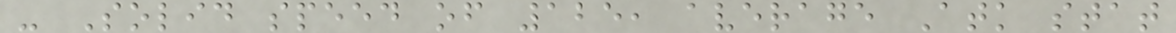- Solid speed of 125, average Atk stat
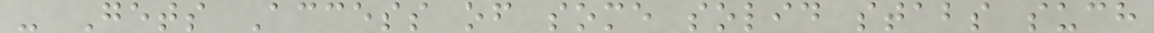- Gets Access of some solid stabs such
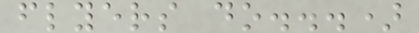flyers do...)
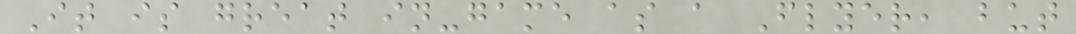It is great in-game as a Flyer, but
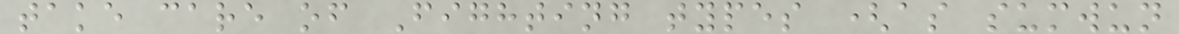take care of Fighting types (as sumwun
